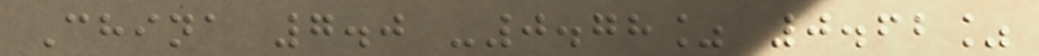China 7.0 -0.78% 0.62%
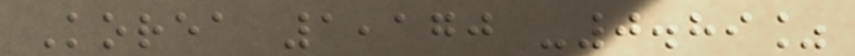Korea 1,170 -0.89%
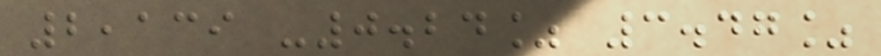2,139 -0.24% 3.47%
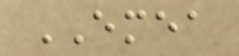EMEA
